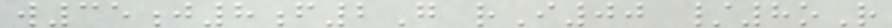w35j8f2G rI00 /8oR
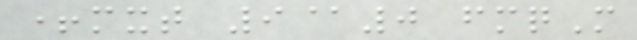+mxt 9@0 fmqM
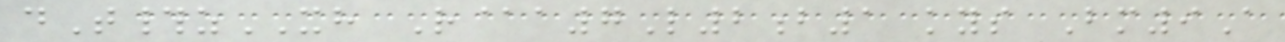dT#zXH R@a7L2b1 kys Bm9A
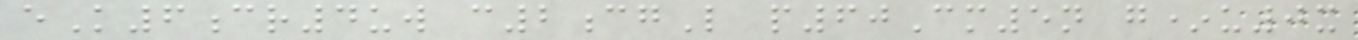eK6cr4uw c2cgL p60Cm5n g*u0x
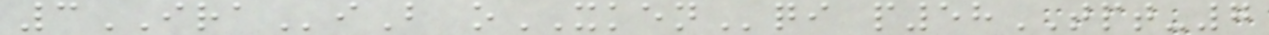3IRAiB oXKENqi p58TPT-7
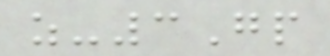z-3Gp
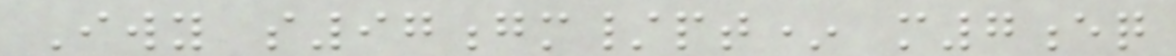Iwy s97gm/pt* m7eq
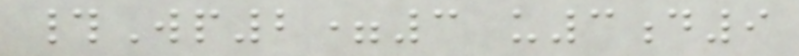#Wp2=3 u3d9
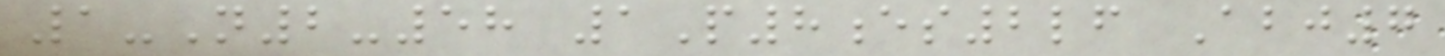1-N2-58 1P8es2lf Abj7
